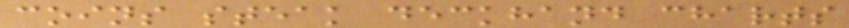coins steak deckhand charts
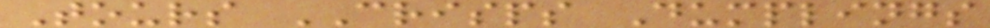Tours CRISPS Dumplings
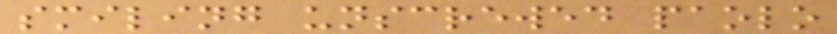smiling unscrewed paolo
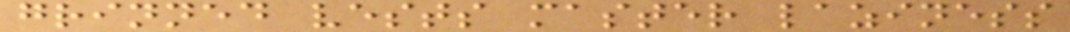grinned vests master laziness
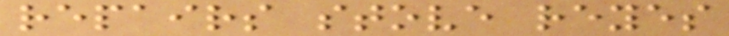repairs stove reyes
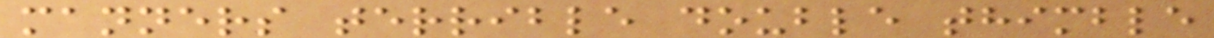manners terrible double thimble
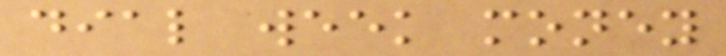dial week money
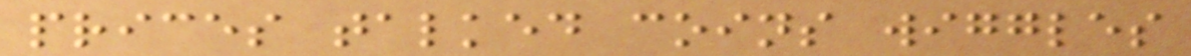prices talked coins wiggles
